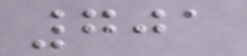701
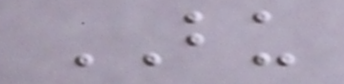BU
